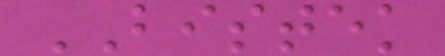BISTEK
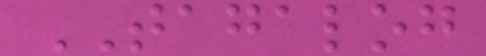TAGALOG
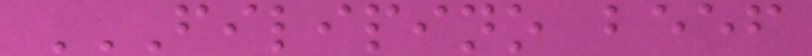FILIPINO BEEF
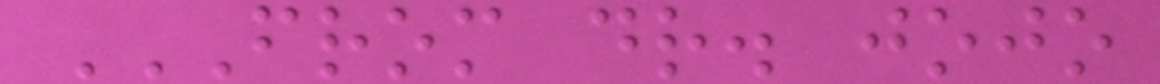FROM DR. JOJO
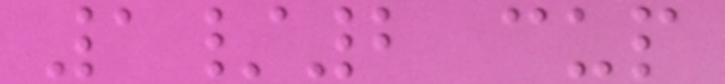1/2 cup
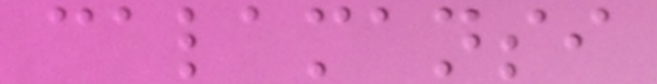calamansi
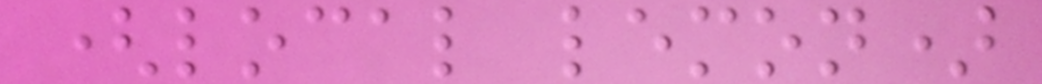(local lemon)
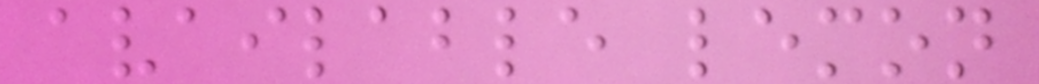available lemon
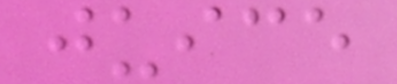juice
